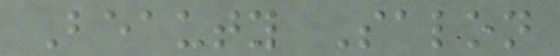Beauty Salon
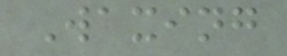Waxing
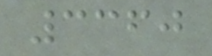3360
